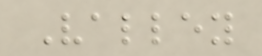Valley
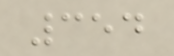354
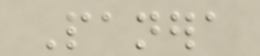Panera
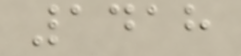1418
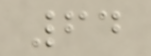64
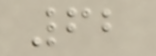62
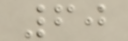60
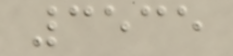3535
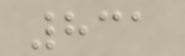831
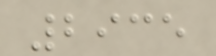2935
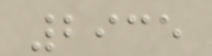2935
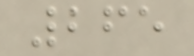265
